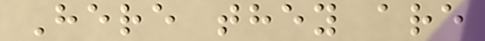Here they are
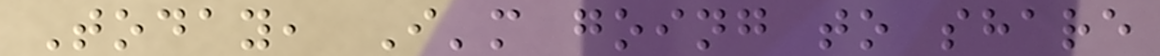Today, I'm going to share
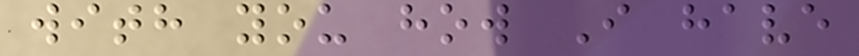with you how I have
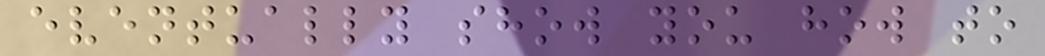eventually show you how to
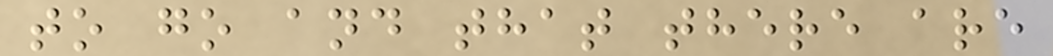to go and that there are
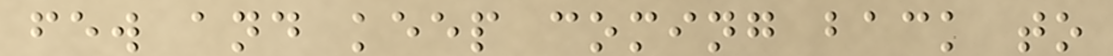few and keep coming back to
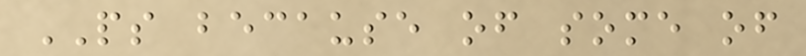PS because of some of
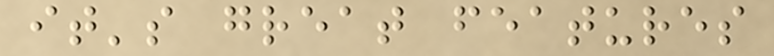it's great features
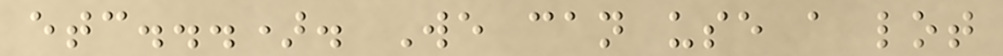etc...). We can use a lot
